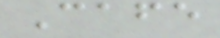Cafe
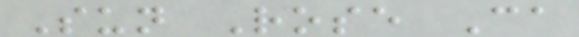Sun Rose Ca
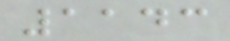1143
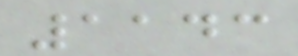1143
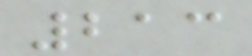213
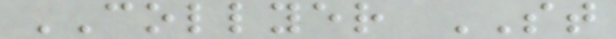COLLYER ST
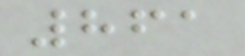861
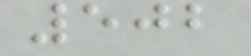502
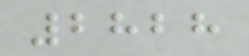2828
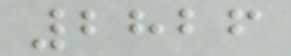2826
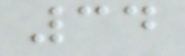34
